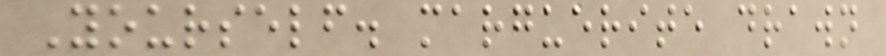Yourself. marguerite drawn
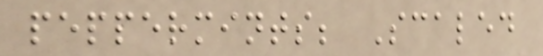peppermints; Scaled
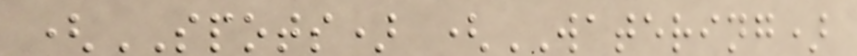(SPOTS) (WATERING)
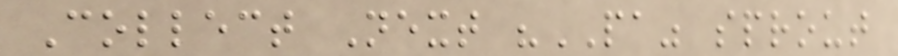Collect Next "PA" sprout
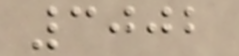3002
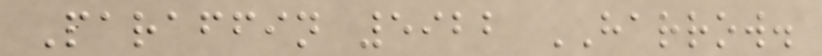Paraffin 5922 HARROW.
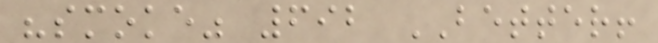"smoke" 692 BETTER!
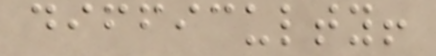difficulty!
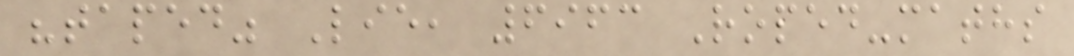"taped" Lie, 6963 Roped-maths
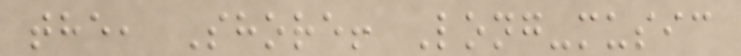the, Shore! Long-music
